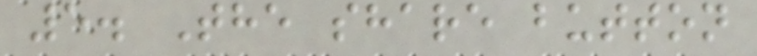5. The share button
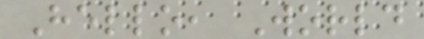Hello, World
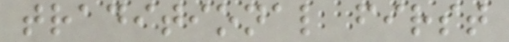traditional first
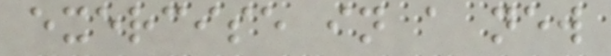exercise in a new
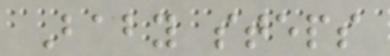Baby steps
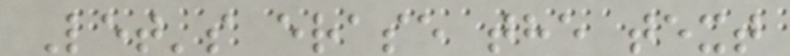Let's erase the text
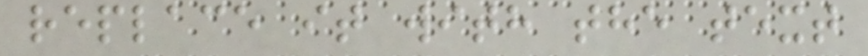replace it with the text
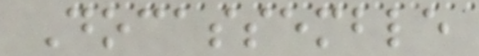Docassemble
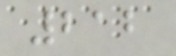212
